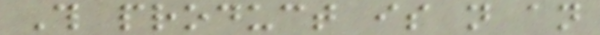This product is not an
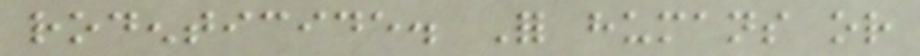rodenticide. For humans or
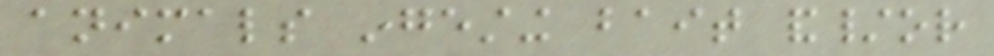animals ingesting bait and/or
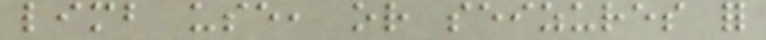limb use, or seizures for
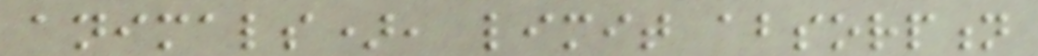animals), limit absorption
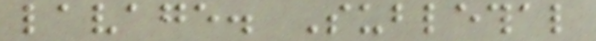lavage. Sublethal
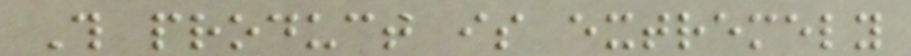This product is extremely
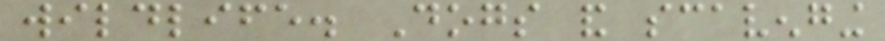wildlife. Dogs and scavenging
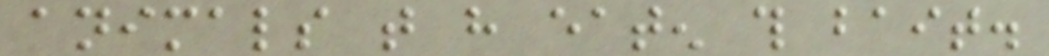animals that have eaten this bait.
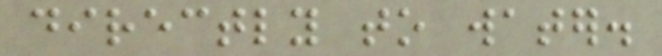directly to water.
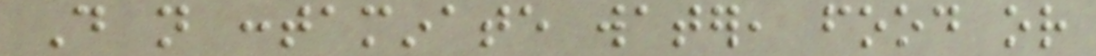Do not contaminate water, food or
